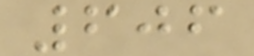606
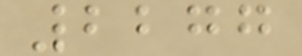2277
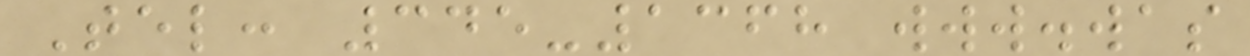Tel: 345-1368 www.was
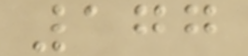177
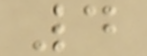4
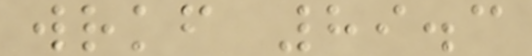wrkf 89.3
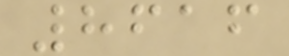8616
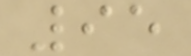95
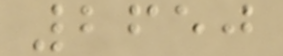2650
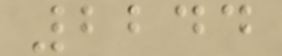2244
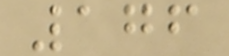176
